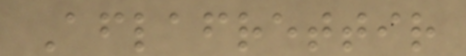Aflafrettir
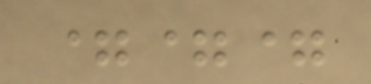===
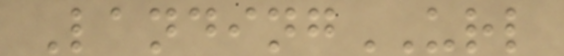LandingURL
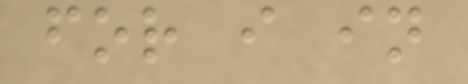for i in
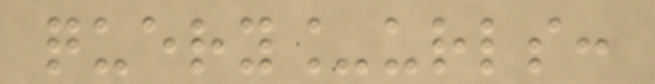query_urls:
